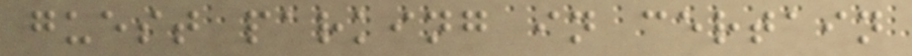guest parking in certain
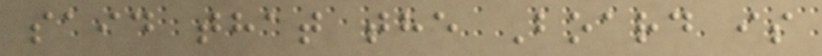said that the Board is
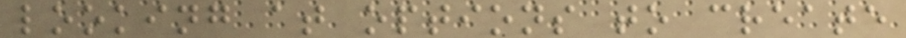looking at options to create
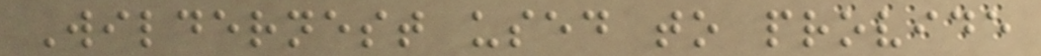Wildernest used to provide
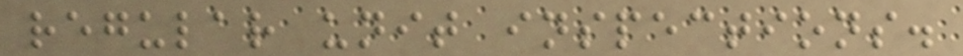regular unit inspections.
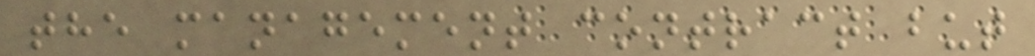the management contract but
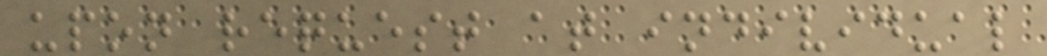upon request at individual
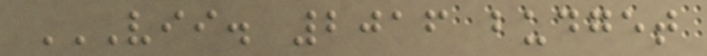VII. 2016 BUDGET
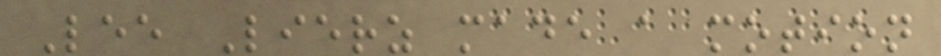Lee Lierz made a motion
